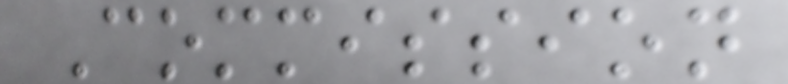Commission
